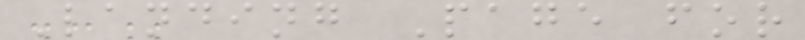Landing Page for
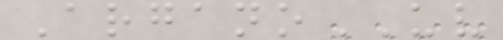ArganoUV
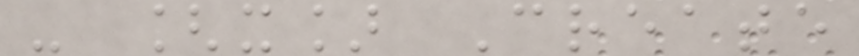- [x] Create
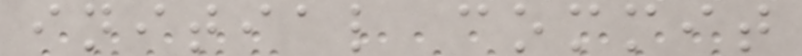initial commit
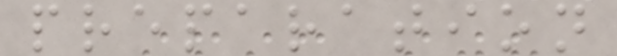preparation
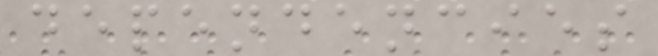dependencies
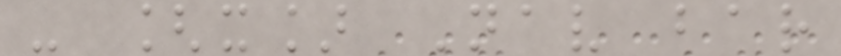- [x] Nav bar
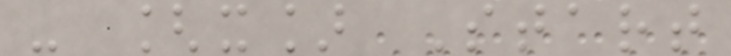- [x] Start
